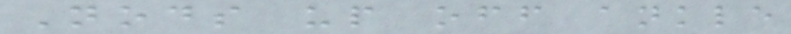Nods up off ankle
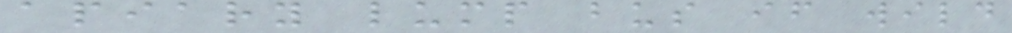apiary lump bus if wild
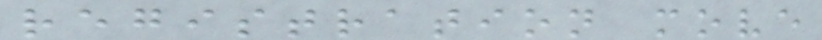registration move
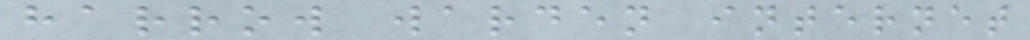harrow warden internet
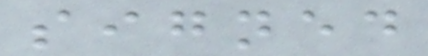signed
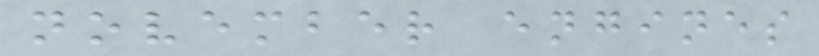november engines
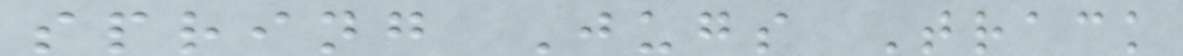spring Jugs Track
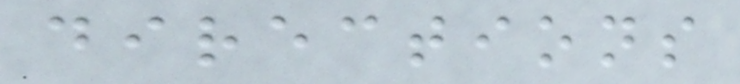directions
